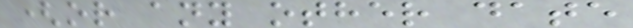(or any other date
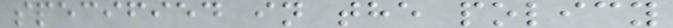specified in the policy
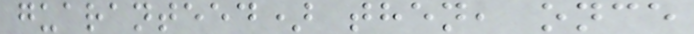guaranteed) then, once
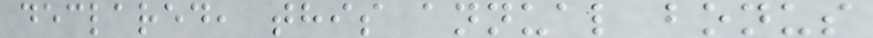declared, this annual bonus
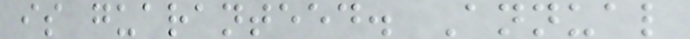is guaranteed. Annual
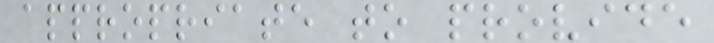appropriate to provide
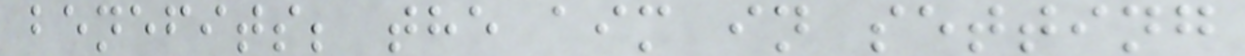benefits; the aim in setting
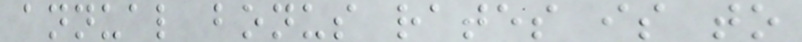annual bonus rates is to
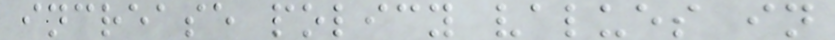increase policy values in
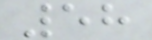58
